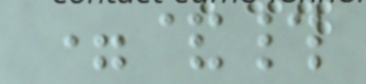=&#
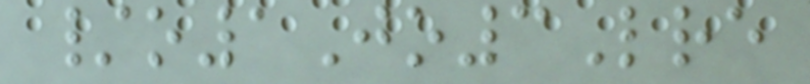/o1Jo3Lre
